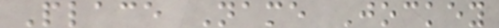Place Name Jockey
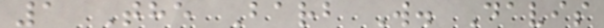1 The Barb W. Davis
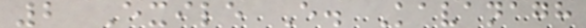2 Exile E. Kavanagh
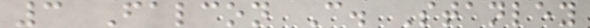3 Falcon C. Stanley
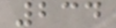234
